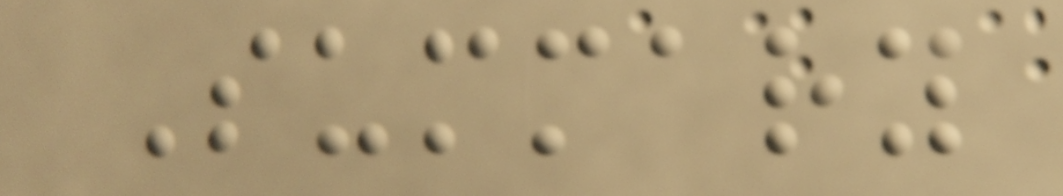Summary
